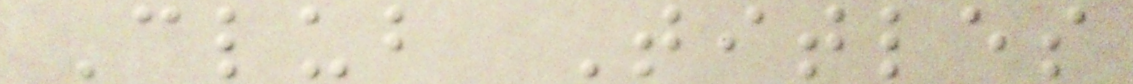Club Titles
